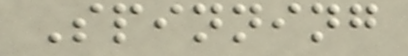Spinning
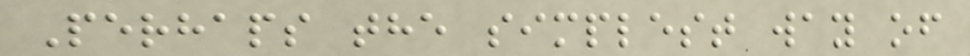Perhaps the simplest way of
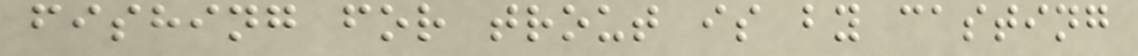fishing for trout is by casting
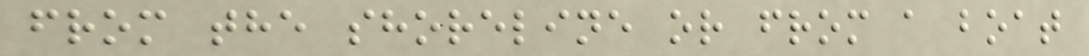from the shoreline or from a boat
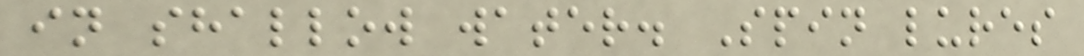in shallow water. Spin lures
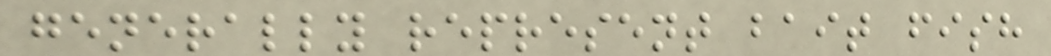generally represent bait fish
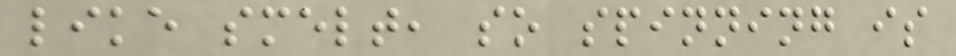like smelt, so spinning is
